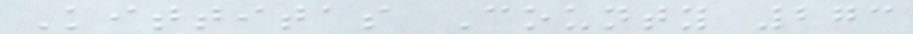Kittitas County 273
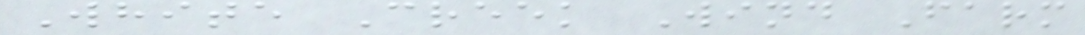White Creek Wind Farm
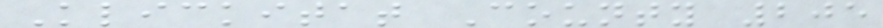Klickitat County 205
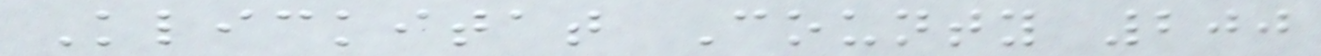Klickitat County 200
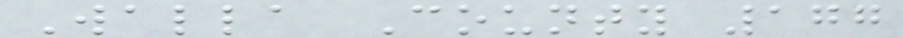Walla County 177
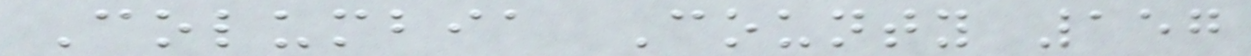Columbia County 157
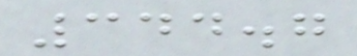344.7
